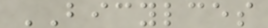BICYLCES
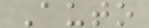Auto
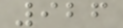926
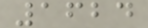1624
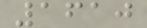1610
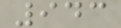943
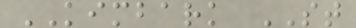KIMBARK ST
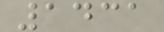1431
